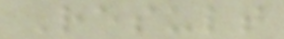Result
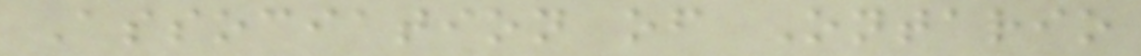Association of Ontario
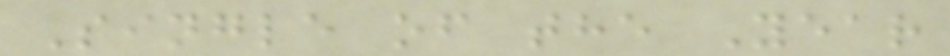Single of the Year
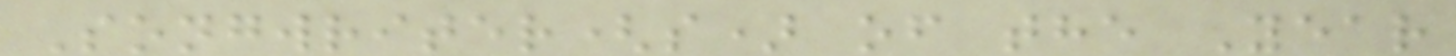Songwriter(s) of the Year
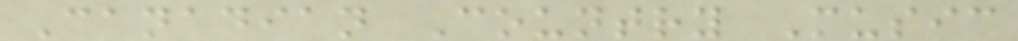Canadian Country Music
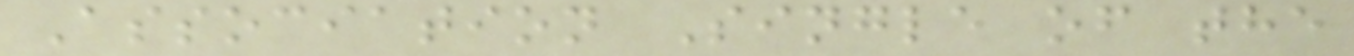Association Single of the
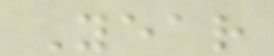Year
